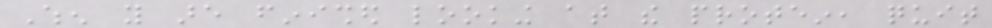When you are finished looking at the protein, quit
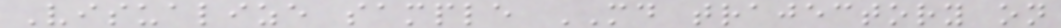Visualize sample MD trajectory on
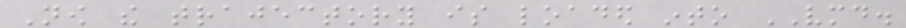Now the trajectory is loaded into VMD.
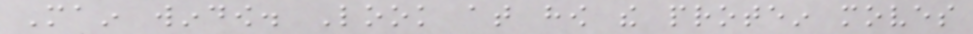Main window. Look at how the protein moves
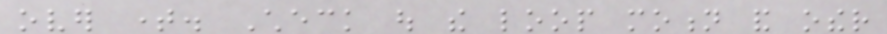over time. Check out the loop motion and other
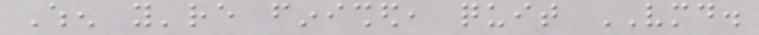When you're finished, quit VMD.
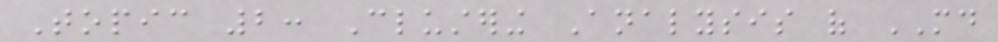Topic 2: Clustering Analysis of MD
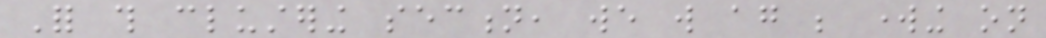For this clustering section, we will again be working on
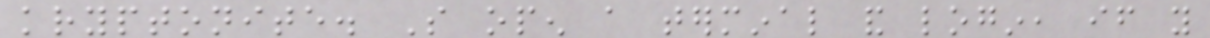kryptonite. So open a terminal and login, if you
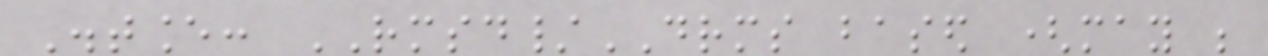Distance: RMSD/DRMS based (may be
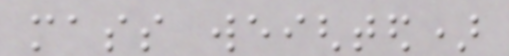mass weighted)
